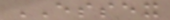ESSEX
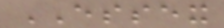ESSEX
